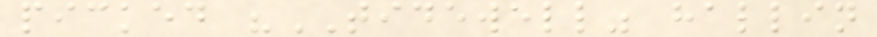picked "TIDEWELL" hallin
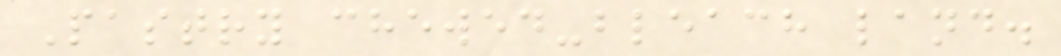Pastry chewed-bleach land.
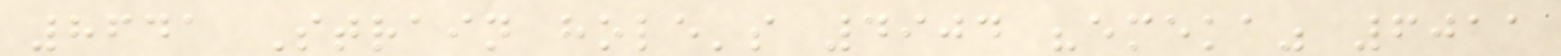8641 Strain hole's 4904 "emeka" 6011
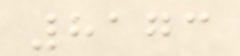8173
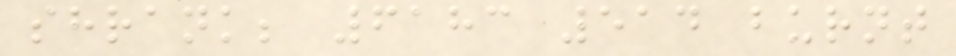shrank; 6183 514 burnt
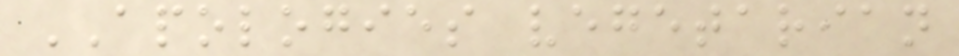APOLOGIES vegetarian
